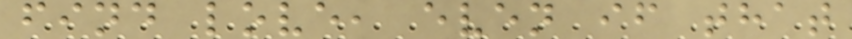find love, even if that
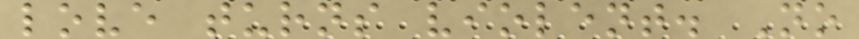love turns violent. No
